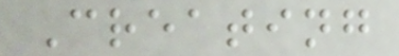Creating
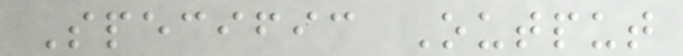Specific Output
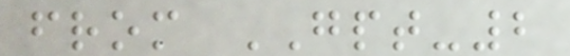from GPT-2
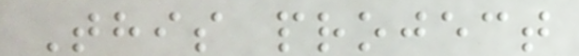This project
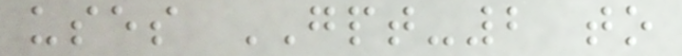uses GPT-2 to
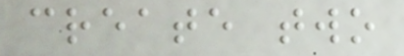create two
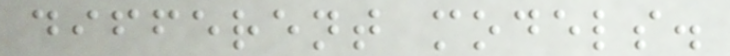different models.
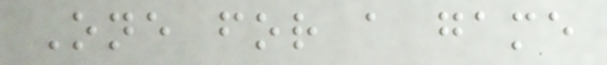One for a game
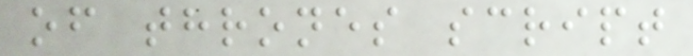of thrones script
